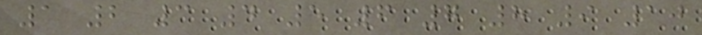1 2 3 4 5 6 7 8 9 10
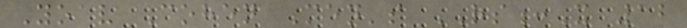Yoav Cohen Men's RS:X 12
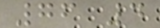76 4
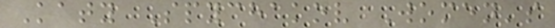Katy Spychakov Women's
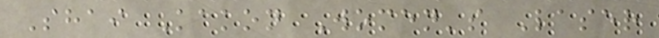Shai Kakon Women's Laser
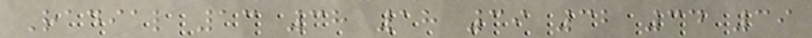Radial 13 38 18 39 32 34 39
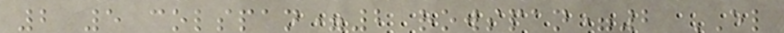2 5 colspan=2 rowspan=2 EL
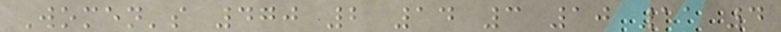Women's 470 2 14 3 10 11 4
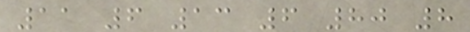11 6 13 6 80 8
